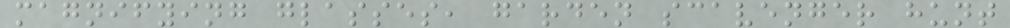magnifying glasses, garden scavenger hunt
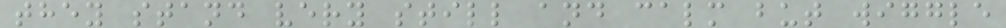they stand very still and calm but wiggle
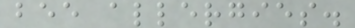bee allergies.
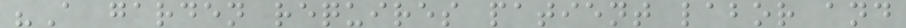"A garden requires patient labor and
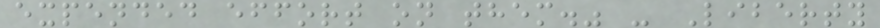expended effort on them." - Liberty
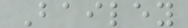Bailey
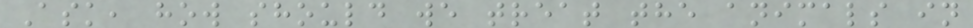Ask, how should we treat the animals in
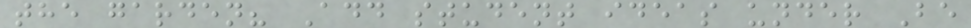the garden? Add student ideas under Be
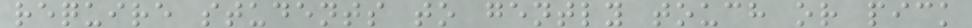require students to gently touch or pick
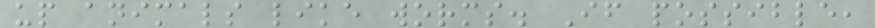up animals like worms. If possible,
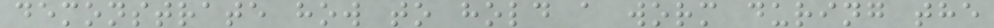demonstrate how to hold a worm during the
